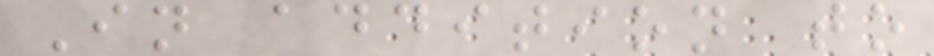In addition to
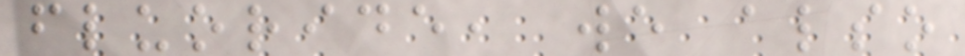fluoride, we also
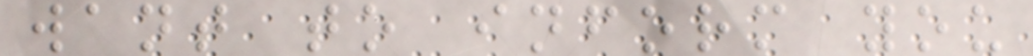want to inform you
